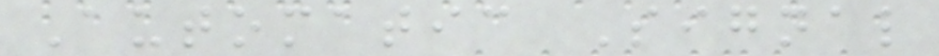Automatic Signal
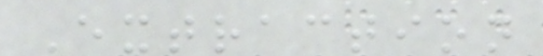Extraction
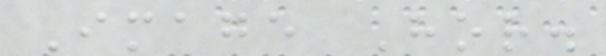Image Hor.
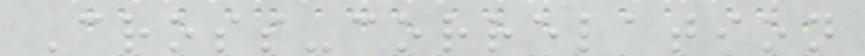Cross-correlation
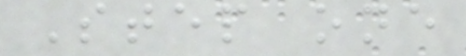Step one
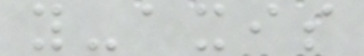y-axis
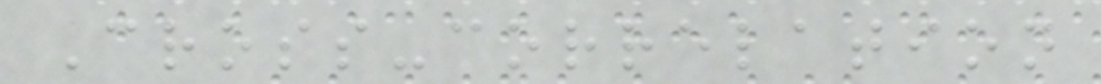Cross-correlation
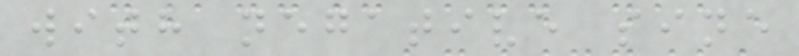with negative sine
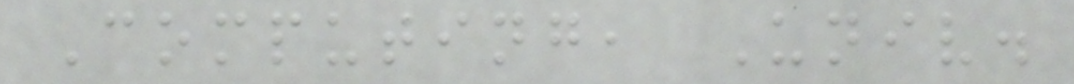Computing, Univ.
